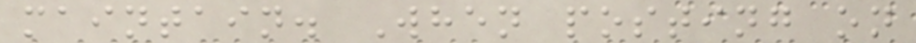maintain. When posting on
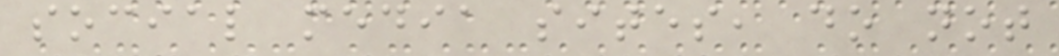social media sites, do not
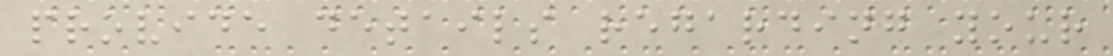provide details regarding your
